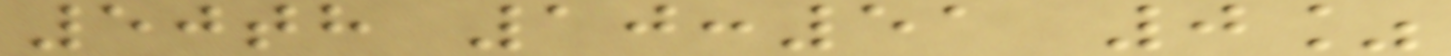50th 10:51 0%
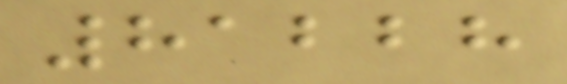81228
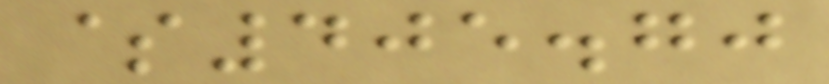$405.70
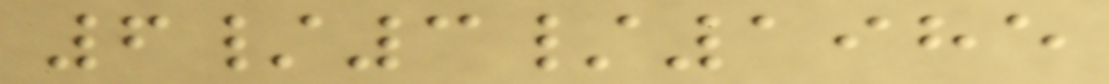6/3/1985
